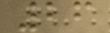26
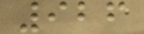926
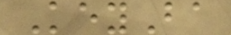KeyBa
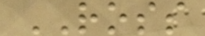ROSS
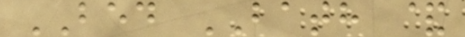BED BATH &
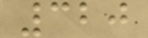320
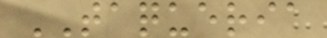TAQUERIA
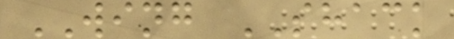WING SHACK
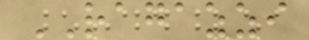RAGAZZI
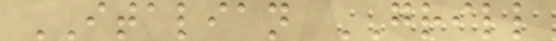ITALIAN GRILL
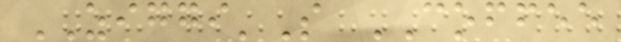ZIGGI'S COFFEE
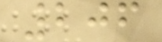206
